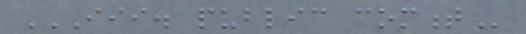III. PUBLIC COMMENT
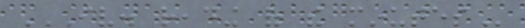IV. READING OF THE MINUTES
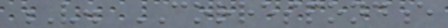V. CORRESPONDENCE
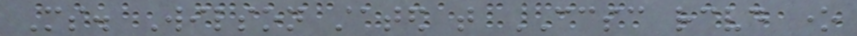Ms. Wilson stated that CCSC received one
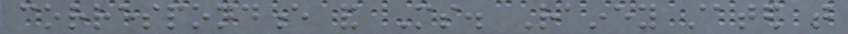correspondence and Ms. Rainey stated that
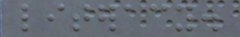literacy.
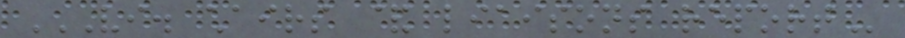VI. CHAIRS & LIAISONS REPORT
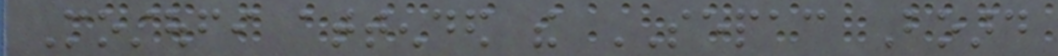Mostoufi attended the SEPAC Board
